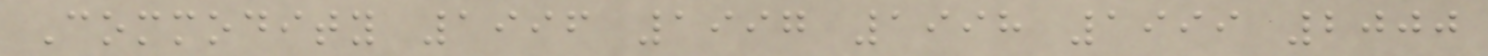Commodity 1996 1997 1998 1999 2000
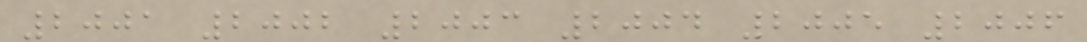2001 2002 2003 2004 2005 2006
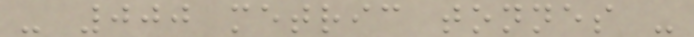- 000 metric tonnes -
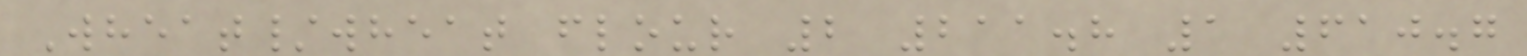Wheat/wheat flour 2 211.8 1 610.7
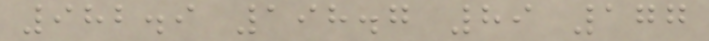982.9 198.7 89 177
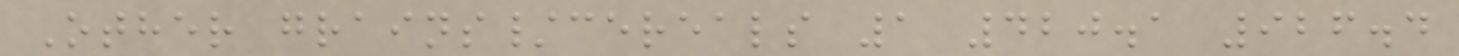Other grains/cereals 1 420.1 926.4
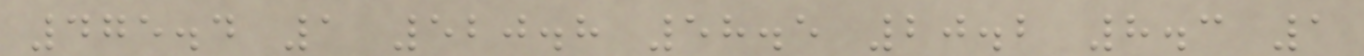475.4 1 520.8 58.5 20.2 8.3 1
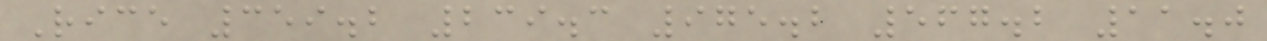Rice 359.2 239.3 975.2 567.2 11.0
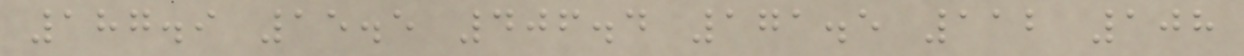187.9 15.5 406.4 171.5 112 108
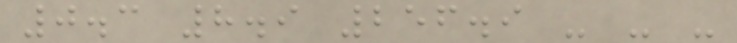0.3 8.9 256.9 - - -
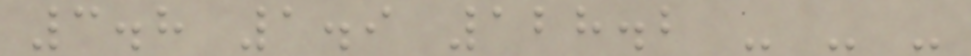3.8 1.9 128.2 - - -
